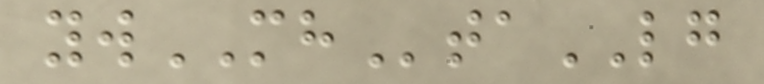ywMHtaLG
